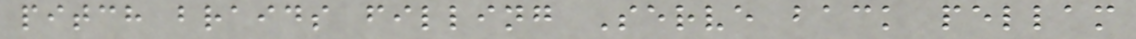pitch braids filling Serve back pellam
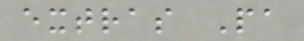extras Pa
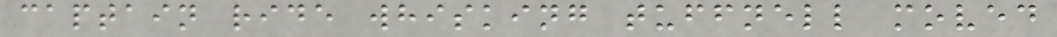captain ride whisking tuffnell moved
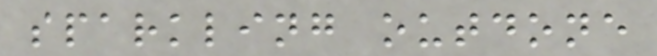sparkling outdone
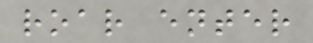roar enter
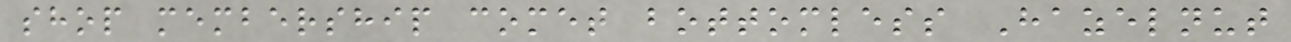shop membership comet bottomless Hazelnut
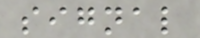signal
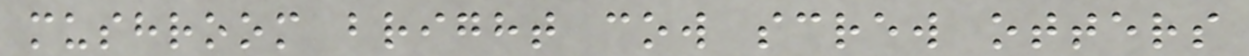mushroom bright cow screw otters
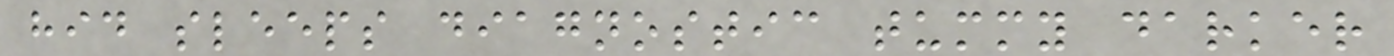hid sleeps diagnostic tummy darker
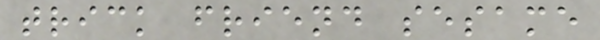trick friend sesame
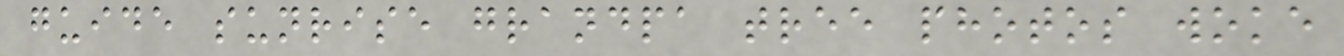guide sunrise grandpa tree photos woke
